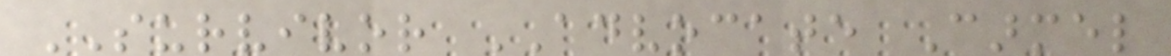SURVIVOR ADVOCATE Carmel
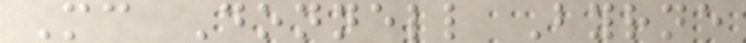Mc Donnell Byrne
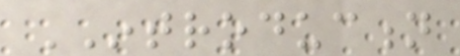INTRODUCTION
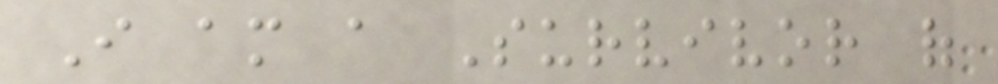I am a Survivor of
